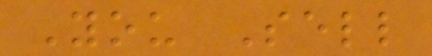You Sell
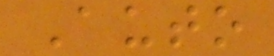Auto
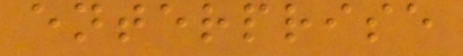enterprise
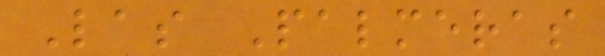Las Palmeras
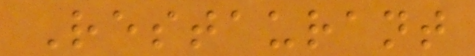Restaurant
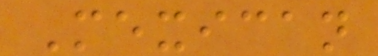Mexican
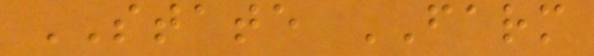STATE FARM
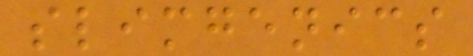slimgenics
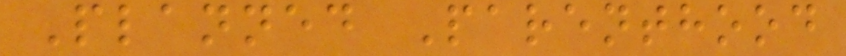Planned Parenthood
